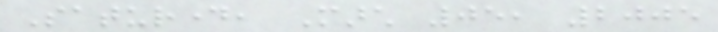Saturday, March 05, 2005
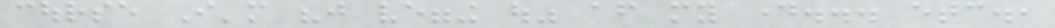course I'm "just vegging out" after my day... etc.,
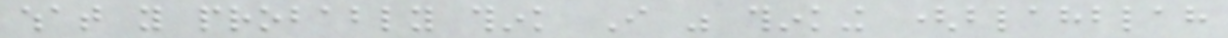what you probably think I was thinking (blahblah
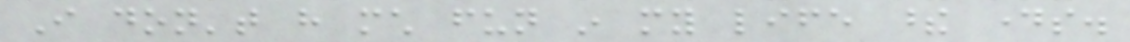I don't have much fun in my life these days.
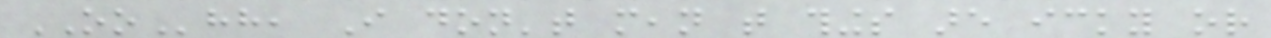OOhh, I don't mean that things are icky or
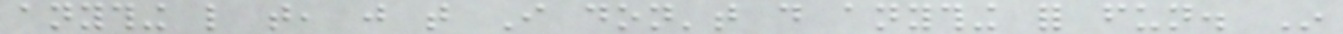anything like that, just that I don't do anything for fun. In
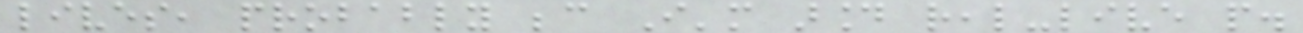lives, probably because I'm around real-live people.
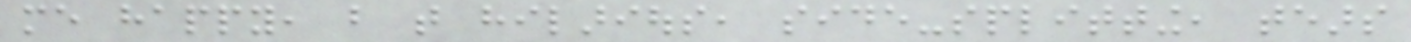me happy, but that hilarious, side-splitting, tears
